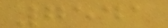7541
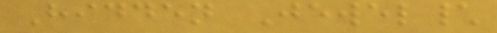Hidden Jewel\
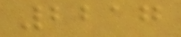2217
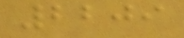2209
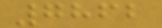7862
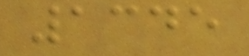1345
